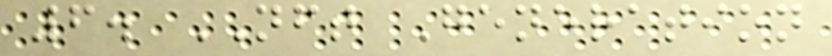6. NFT Generation
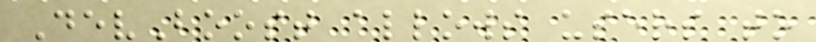DevBoost allows users to
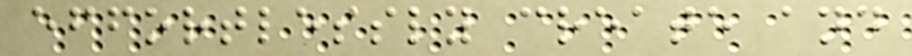effortlessly create and
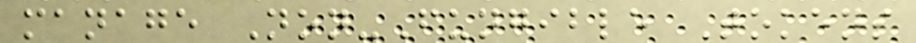manage Non-Fungible Tokens
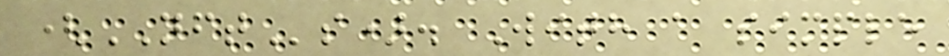(NFTs). With a simple
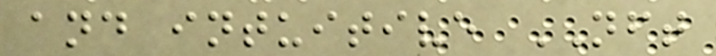and intuitive NFT
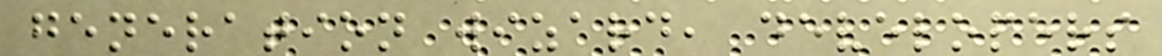generation wizard, developers
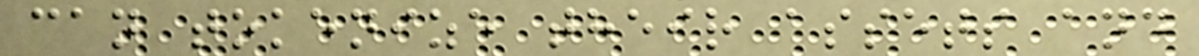can tokenize their assets and
